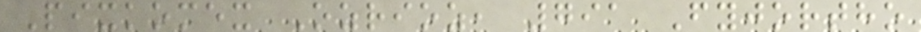Pixkomex Ozrioz, 791 Fyjortho
